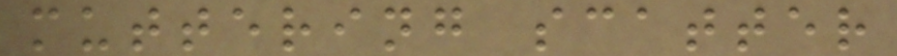muttering scatter
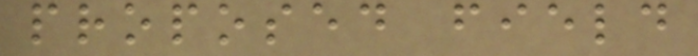proposed field
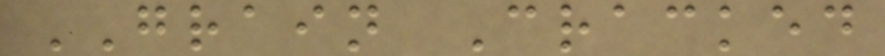GRAIN Cracked
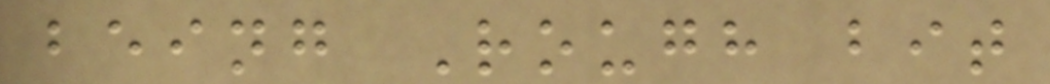being Rough bit
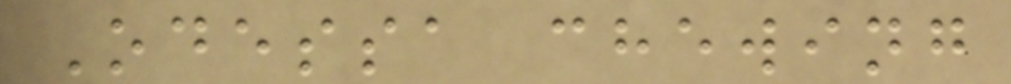Odessa chewing
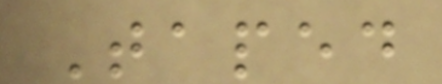Taped
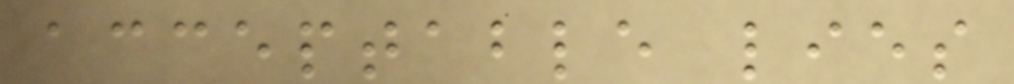acceptable lies
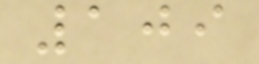109
